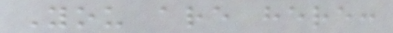You are here:
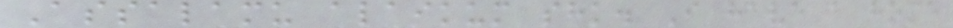Assalamu alaikum shk. I have a home
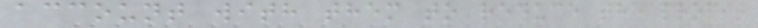account with them to reduce the profit
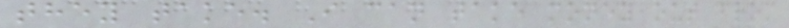they take. I can take money out from
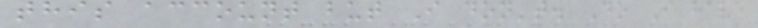this account but I don't. Do I have
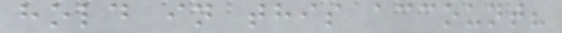hold in this account?
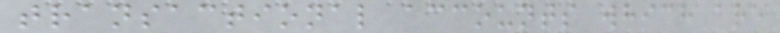transactional accounts which are
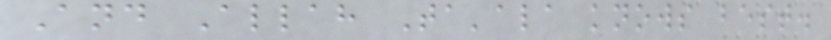And Allah Ta'ala knows best.
